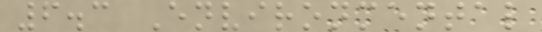6.3 Environmental
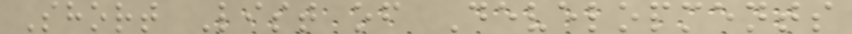Short List of Developments
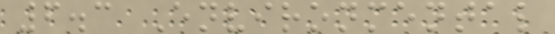6.3 Environmental
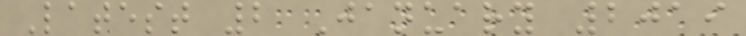Latest 2 January 2019
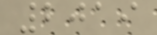2019
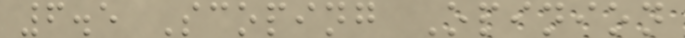6.5 Scoping Opinion
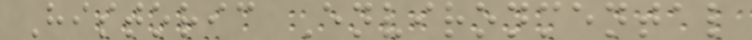Historic Environmental
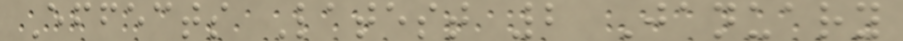Effects Latest 2 January
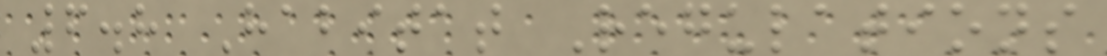6.8 Habitat Regulations
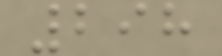298
